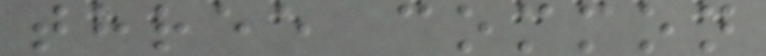three common
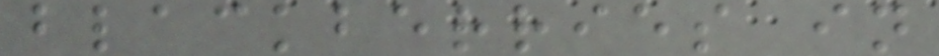blackberries in
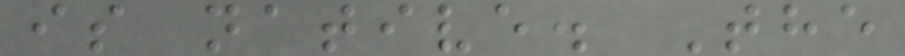is native. The
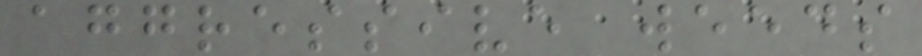aggressive weeds
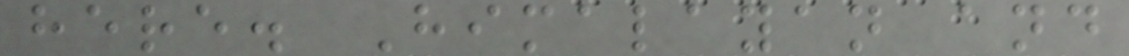here. Himalayan and
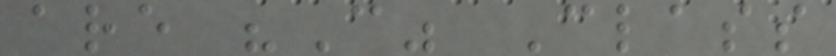are "C" Class
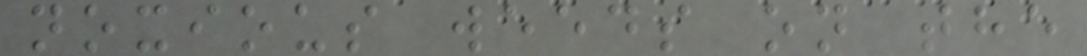noxious weeds on the
